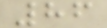86
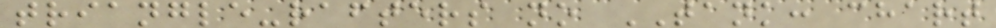triangle-rafters no TANK: chart
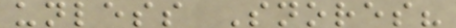unless Snores?
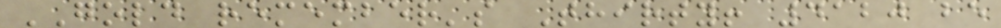GOLD remember's Thirty! 4120 be
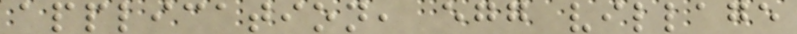application, egg village
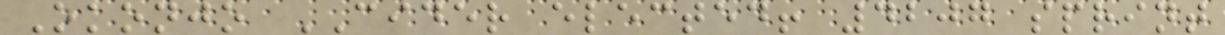Okonjo CIDER elected! 4207 sprint
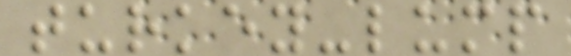turkey-lump
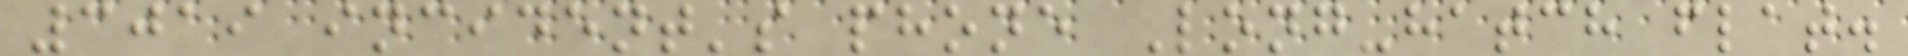3019 incident's phone Long-hatch flat.
